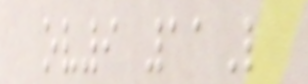ov9 11L
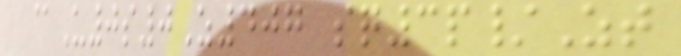@U0s0Z407 sq3p/Zt
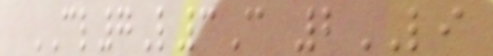CL7L3C 2LI
